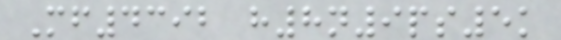Mf4392 h8n9ps5k
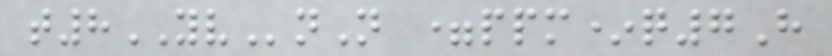t8YVnN =ppm*q7H
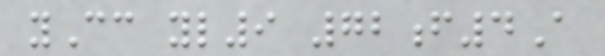yCc yl9 72f4A
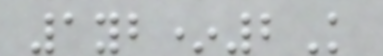1yb*2K
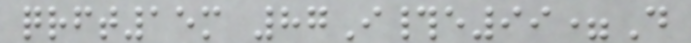qrft15m 87I#e99=D
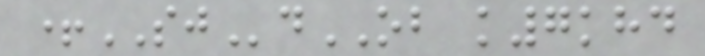+SJdOB k7khd
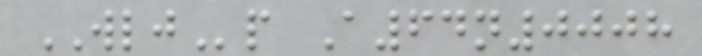WLJp A64n0008
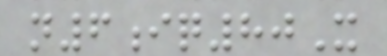n6iq80X
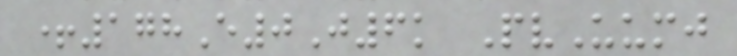+178E0J6k PvUumj
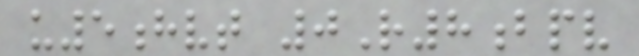u5hvt 0R8bpv
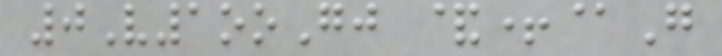0V1ooGj &+@G
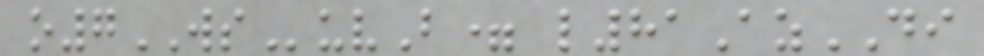o7WSuvB= l81AzDI
